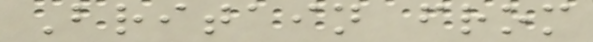Britain from
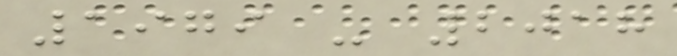1979 - 2018
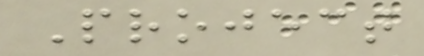Project
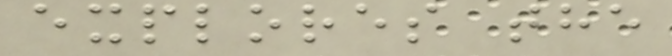explores the
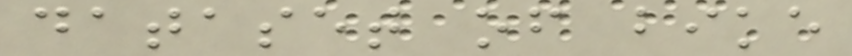dataset of bike
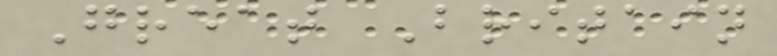Great Britain
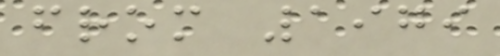from 1979
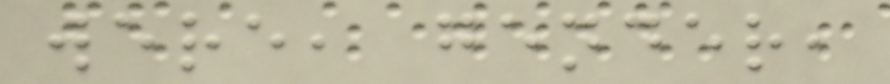were, gender,
